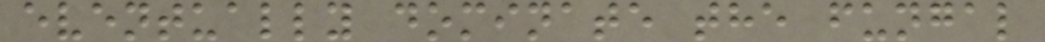eventually dominate the fungal
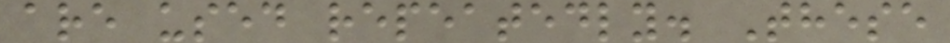are used repeatedly. These
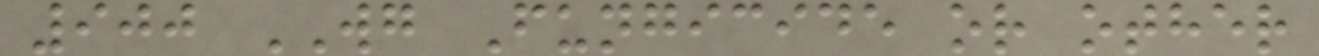900 WG Fungicide or other
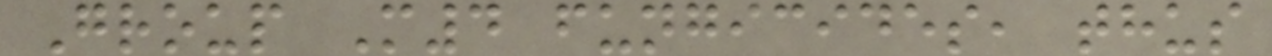Group M4 fungicides, thus
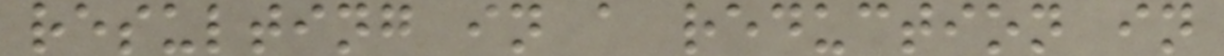resulting in a reduction in
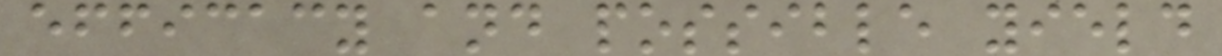efficacy and possible yield
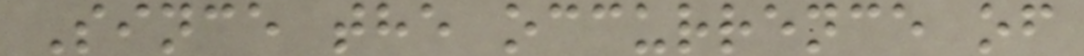Since the occurrence of
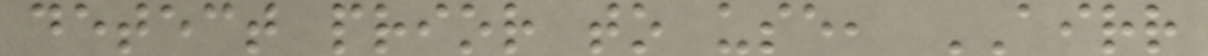detect prior to use, AIRR
